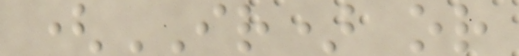(IR) or
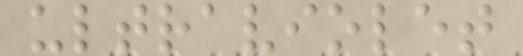ultraviolet
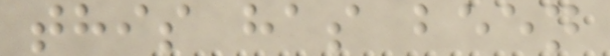this has been
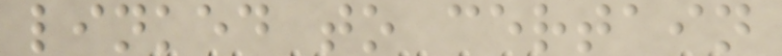linked to certain
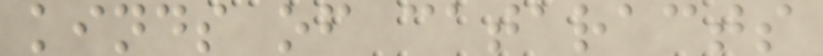kinds of cataracts
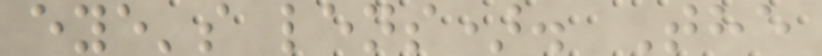eye's lens). The
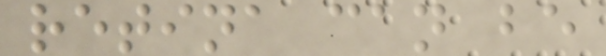retina can be
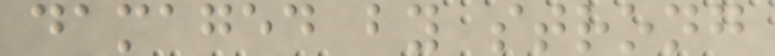damaged by strong
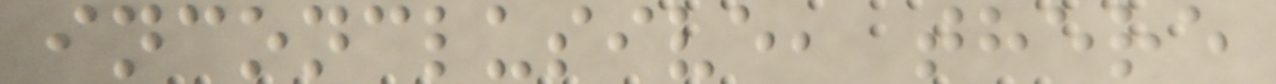inconclusive, there
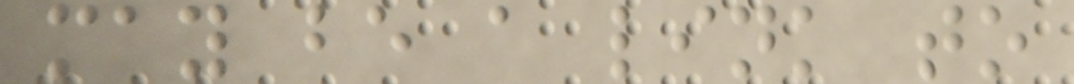may be a link to
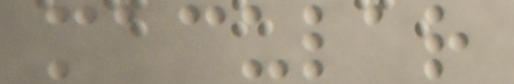macular
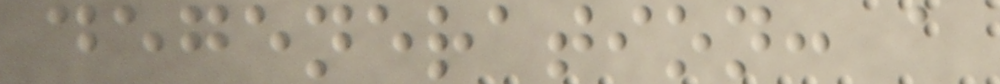degeneration: a
